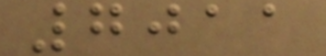7011
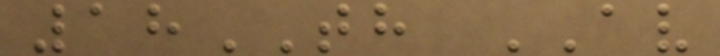18TH AV
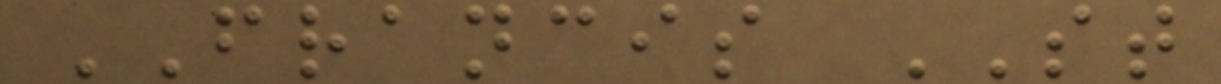FRANCIS ST
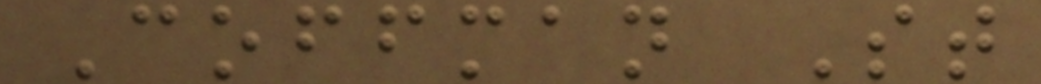Coffman St
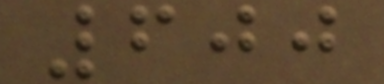600
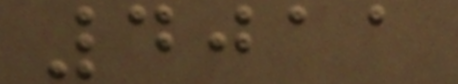4011
